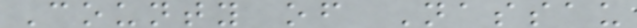County of Nassau
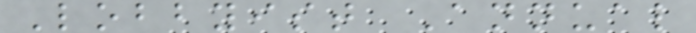Lobbyist Annual
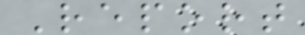Report
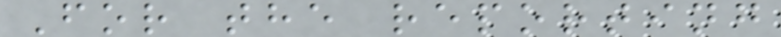For the reporting
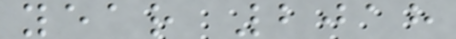year 2018
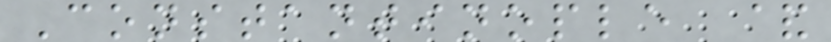Constantinople &
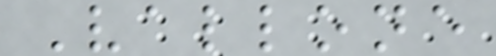Vallone
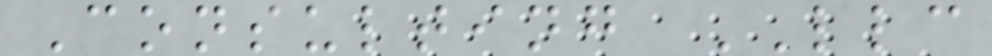Consulting LLC
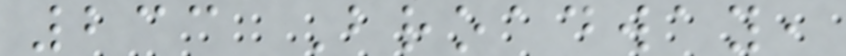233 Broadway,
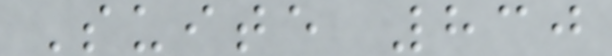Suite 830
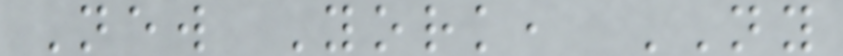New York, NY
